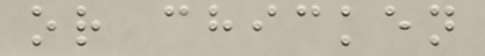or chicken
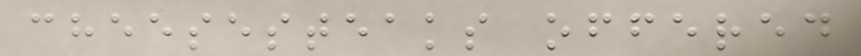cheesesteaks offered
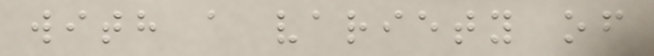with a variety of
